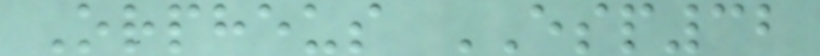Orpheus ESP32
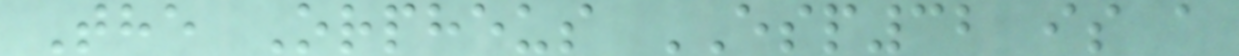The Orpheus ESP32 is a
